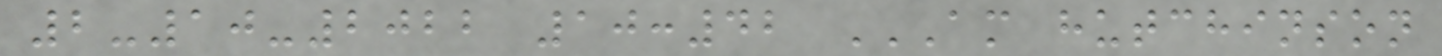2-10-2022 10:42 AM HUTCHINSON
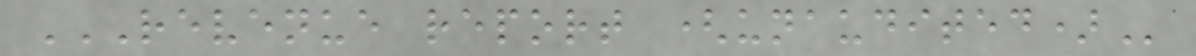REVENUE REPORT (UNAUDITED)
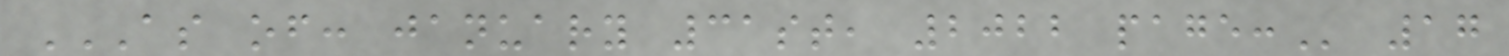AS OF: JANUARY 31ST, 2022 PAGE: 17
